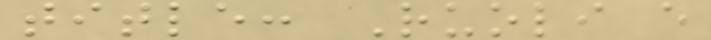title: Ruoli e
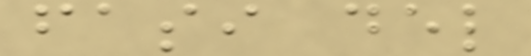fasi del
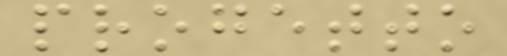progetto
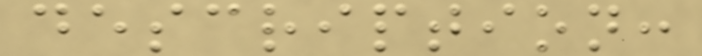description:
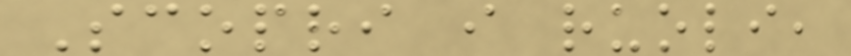Scopri i ruoli,
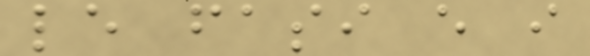le fasi e i
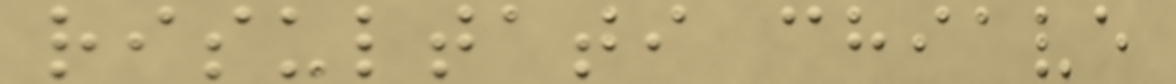risultati chiave
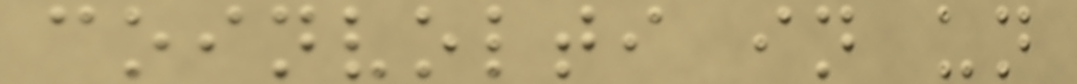coinvolti in un
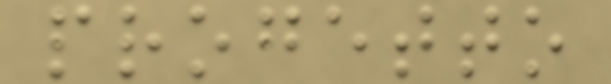progetto
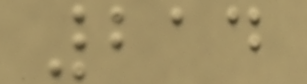214
